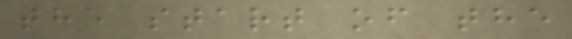the start of the
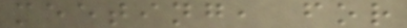meeting, for
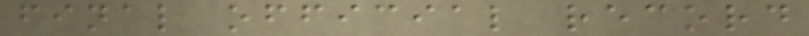final official record
